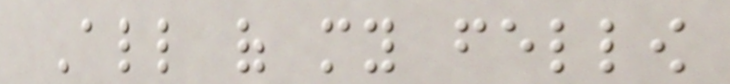All of my fellow
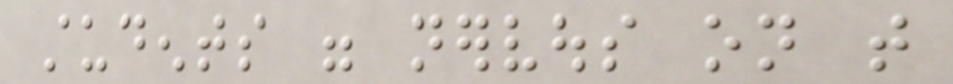students were nervous on that
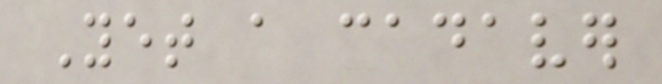Yet a cadaver
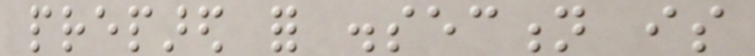prepared for dissection is
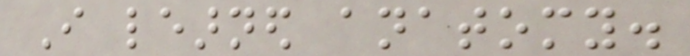I learned anatomy.
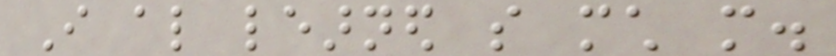I also learned so much more.
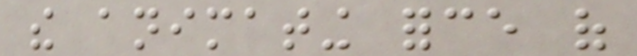the animating force of
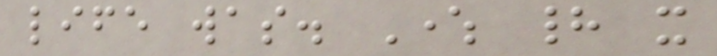life was. Where had it
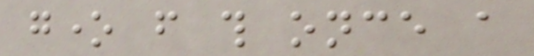gone from this once a
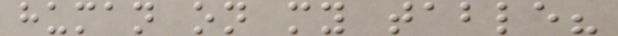human on my table?
